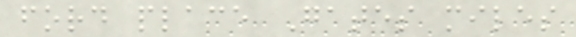ford place Gates miles
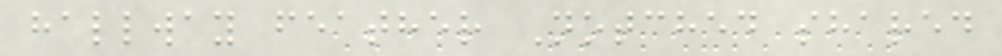hallway feather Notched shared
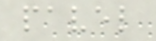pavel
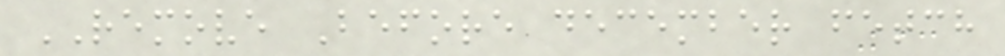REMOVE Before december fetch
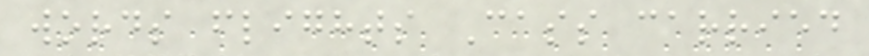words flights Cass carried
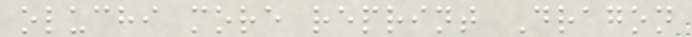oluchi more reprint Dragon
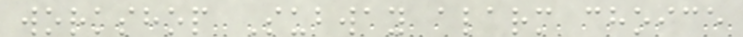workshop Subway alarm choice
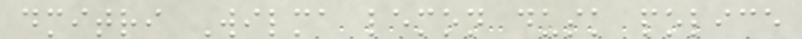dmitri Wilma lemon dusk police
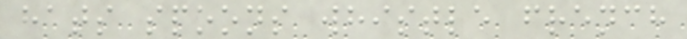hats spoons whistle french
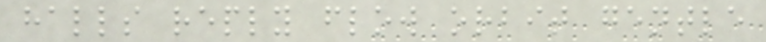halls reply flow orbit gentle
